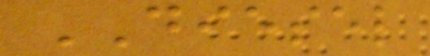DIESEL
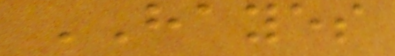HAYES
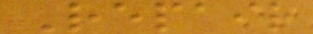Repair
